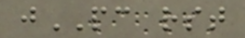jPC rst
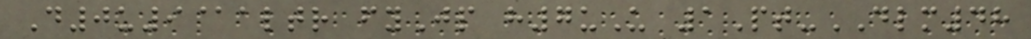D0u9@altr fyJp h7uU 1Pt-DLM48
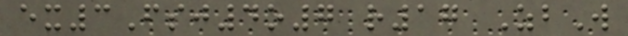ex3Fsj4o7 r17 ZbW
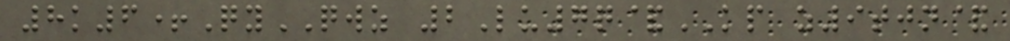8k6+QyQWZ 2Lu7q&KP z9tjn&
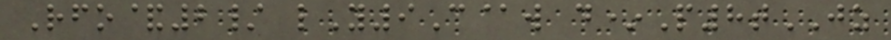Rfo&2/ lY9C@w d*P8tJZ
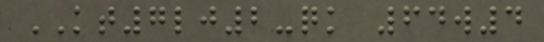KT7lj2-qk 64w4
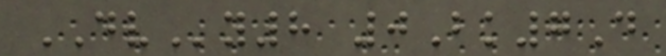DVy8 0Bk7D
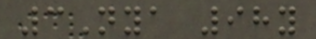3Nya 98y
